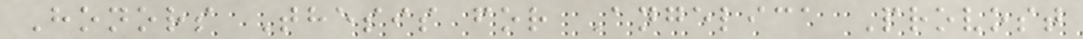Honors Thesis for Angelica Provost
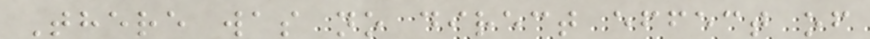There was no direct effect of
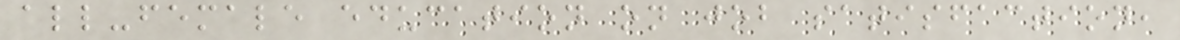all-female education on job satisfaction,
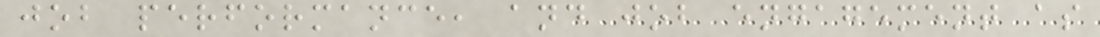job performance, and job engagement as
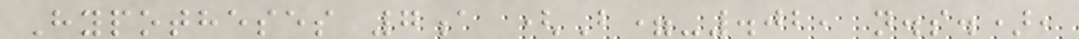Hypotheses 7a (B=-.02, n.s.),
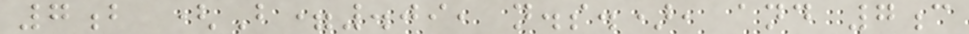7b (B=.09, n.s.), and 7c
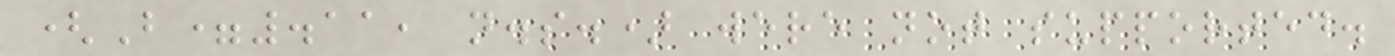(B=.11, n.s.) were not supported.
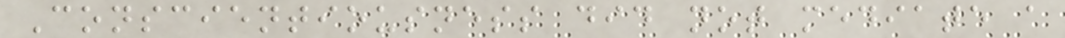Conscientiousness did not mediate a
